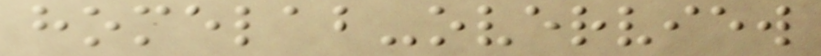homelab-overview
